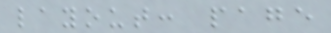layout: page
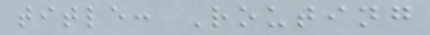title: Routing
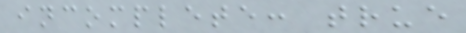incomplete: true
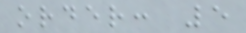order: 5
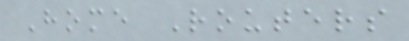Home Routers
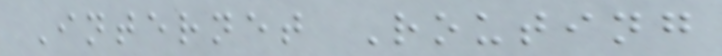Internet Routing
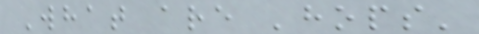What are 'hops'
